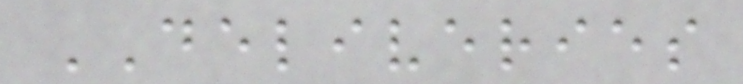DELIVERIES
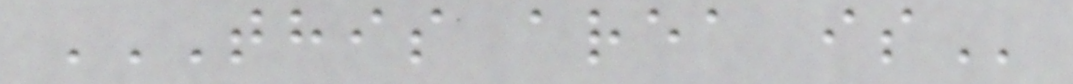THIS AREA IS
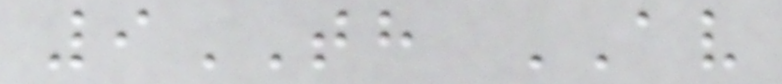9TH AV
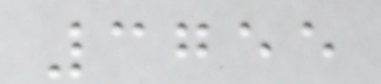3755
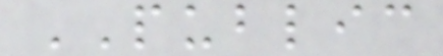PUBLIC
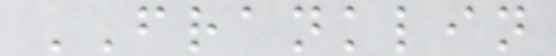FRANKLIN
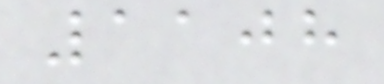1108
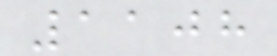1108
